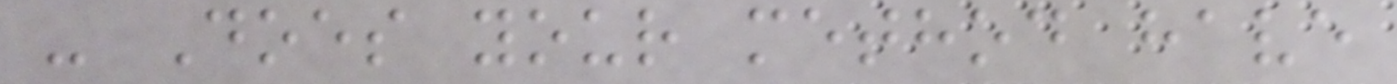- Does your method have
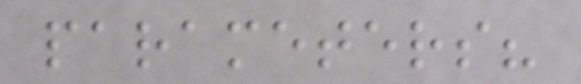parameters?
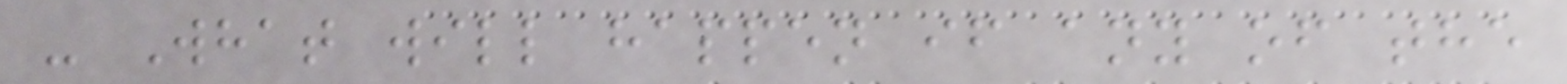- What will happen if any of the
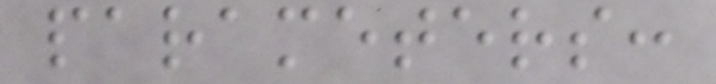parameters:
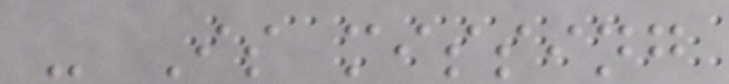- Is missing
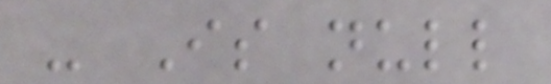- Is null
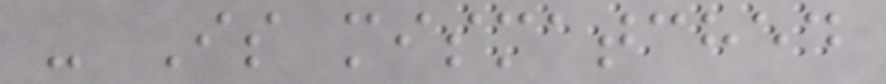- Is mismatched
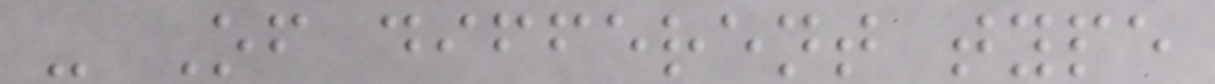- Of different type
